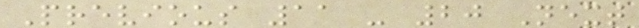Previous 11 - 20 Next
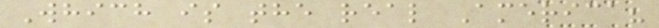Which is the real America?
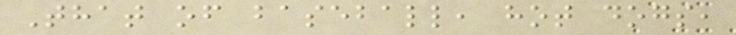That of baseball, hot dogs,
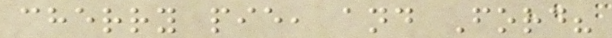cherry pie, and Ford?
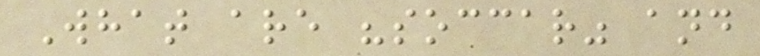What are "soccar" and
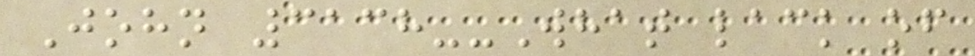John 3138--What lack of
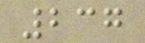237
